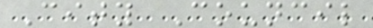City Council
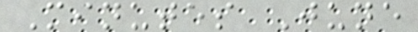Minutes June
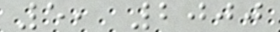5, 2000
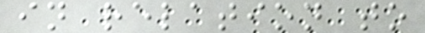in relation to
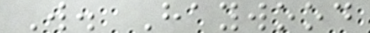W. Haywood
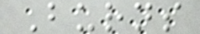Burns
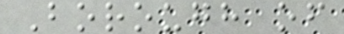Borough of
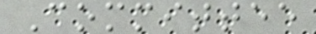Committee
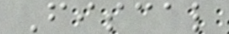Fiscal
